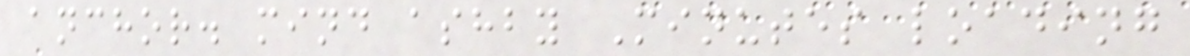anchor. mind ashby Minutes loading
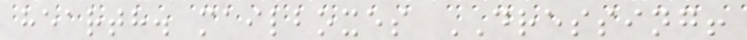hearth. mailboxes DRESSING!
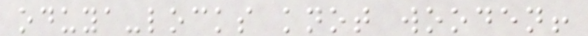oduya-locks knot wooden!
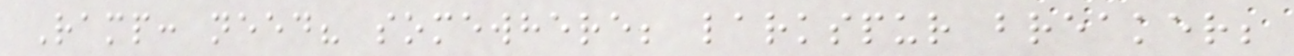Ramp: need? somewhere; larkspur breaker;
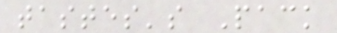tastes's Pack
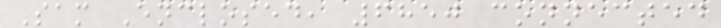Sam Enclosed, 6850 connected
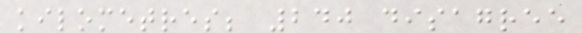kilometres; 240 disagree
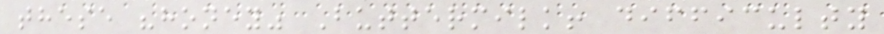these "honey" Buttermilk! difficulty
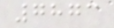7873
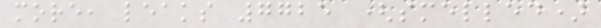more, leaks 7725 (smelled)
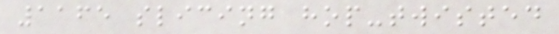1165 slicing hop-twisted
